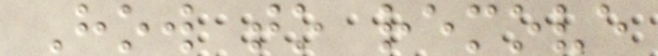How to remove
